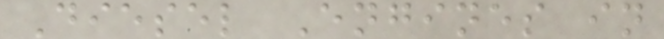Diesel Engines in
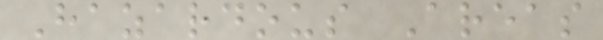Hazardous Areas
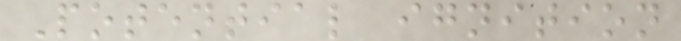Potential ignition
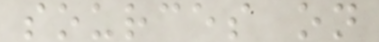sources on
